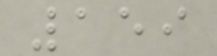159
